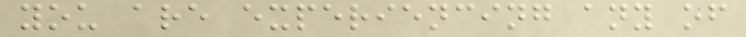you are experiencing any of
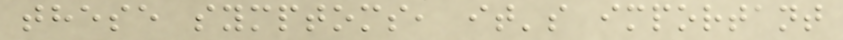these symptoms, it's important
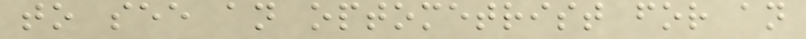to see an optometrist for an
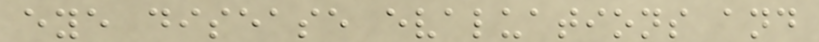eye disease evaluations and
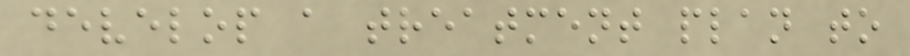develop a treatment plan to
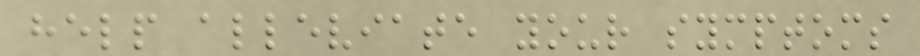help alleviate your symptoms
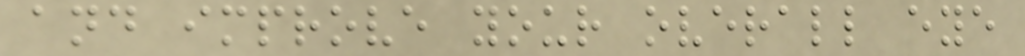and improve your overall eye
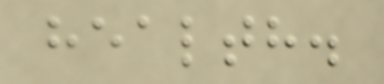health.
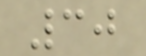30
